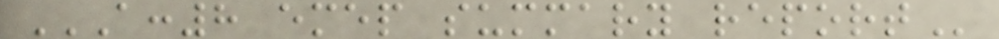A:8 EMEP SUMMARY REPORT
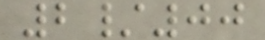2/00
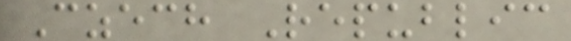Czech Republic
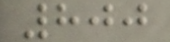800
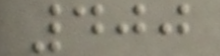400
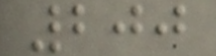200
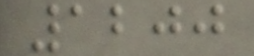1200
